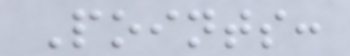Points:
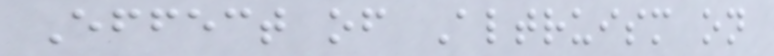Effect of Altruism on
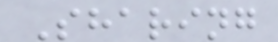Sharing
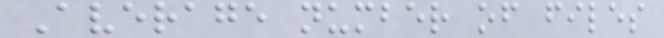Average number of files
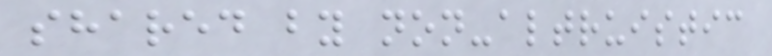shared by non-altruistic
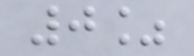0%
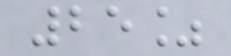25%
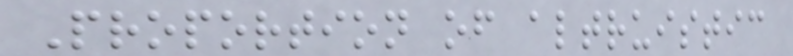Proportion of altruistic
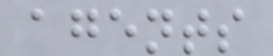agents
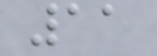11
